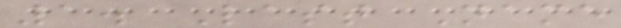1. Last Name
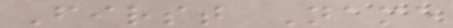First Name
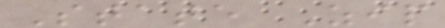State Zip
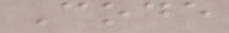Code
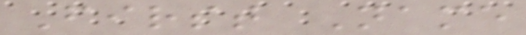First Name
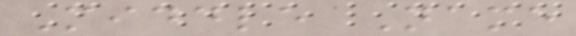Middle Name
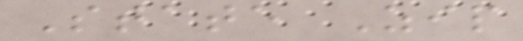State Zip
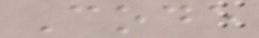Code
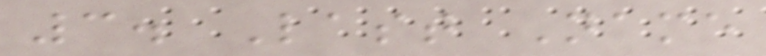3. Last Name
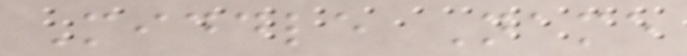Middle Name
